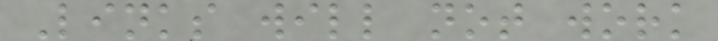Links will not work
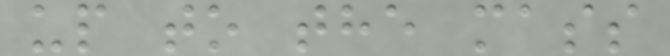up to the mass
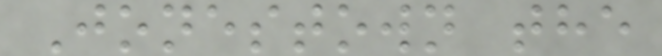Jonestown the
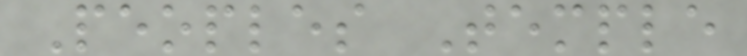Peoples Temple
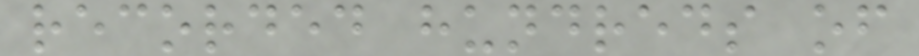recorded hundreds of
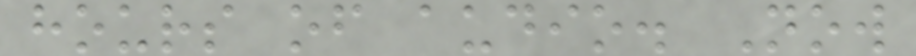hours of audio. Now
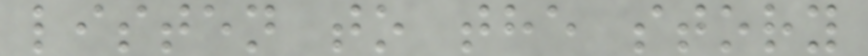listen to the story
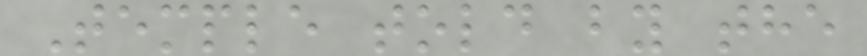Temple told by the
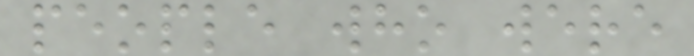people who were
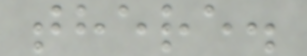there.
